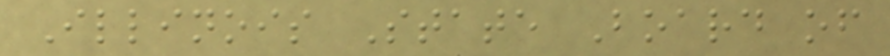Illinois State Board of
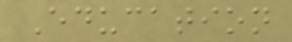Education
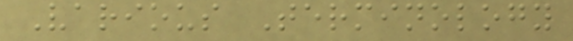Various Terminology
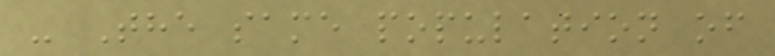- The same population of
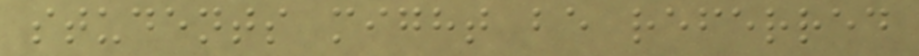students might be referred
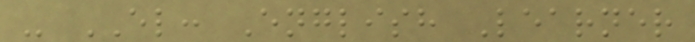- EL: English Learner
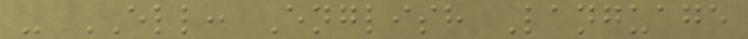- ELL: English Language
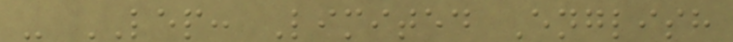- LEP: Limited English
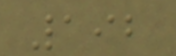192
